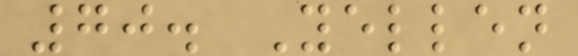70. Yellen
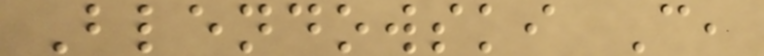Blendowski C,
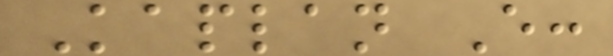Kaplan E:
